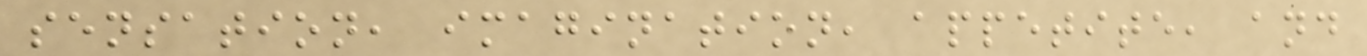sensation, imagination, appetite, and
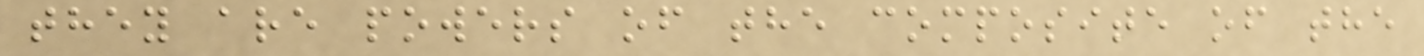they are powers of the composite of the
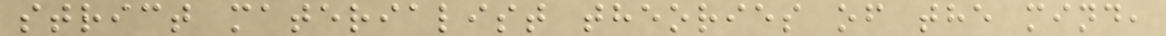strict materialist theories of the mind,
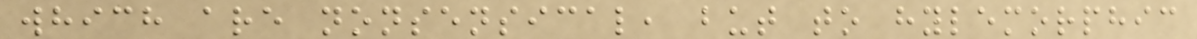which are nonsensical, but to hylemorphic
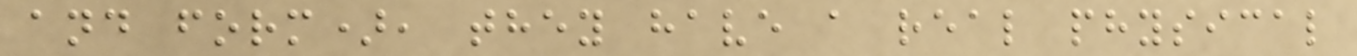and form), they have a real physical
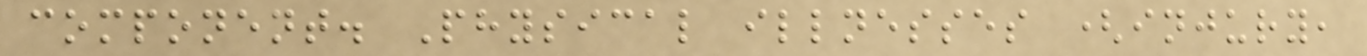component. Physical illnesses (injury,
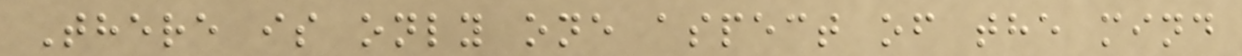There is only one aspect of the mind
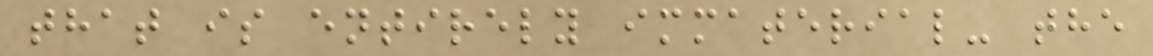that is entirely immaterial- the
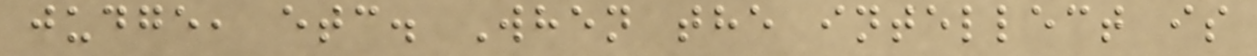judge, etc. When the intellect is
